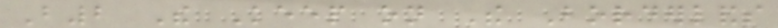B2 The Keep on The Borderlands
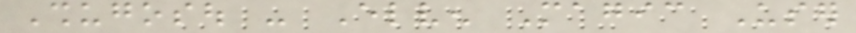Shugosou - Elven Magic User
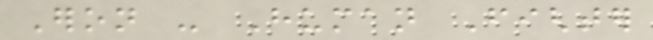Eron - Human Fighter
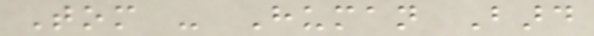Tom - Human Bard
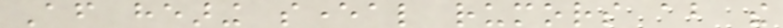After hearing several rumors about the
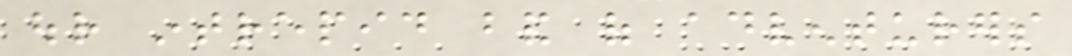our intrepid band of adventurers
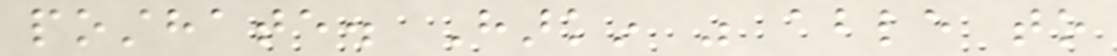posthate. Harkin was able to
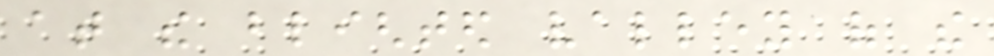at the blighted valley of the
